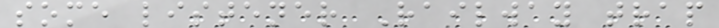some listener Railway trap
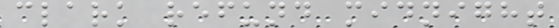clark refund midnight
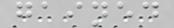gained
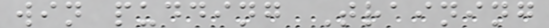win pudding Training
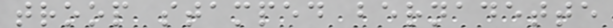troop stamped bernadette
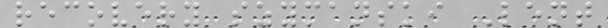recovery szymanski Lent
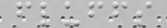fluffs
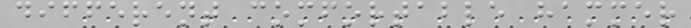different comfortable hammer
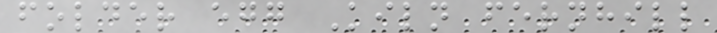folder egg Kiln fernhill
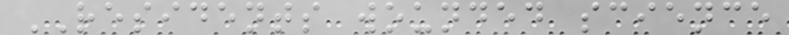RESIDENTS wounded science
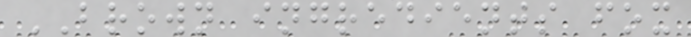BROWN ingredients fox
